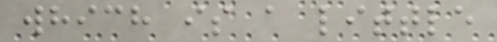which is a little
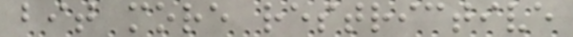bit more restrictive
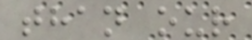than our
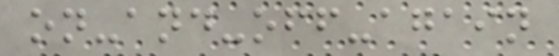on-and-off-again
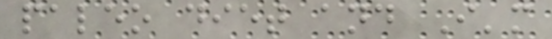paleo diet and I'm
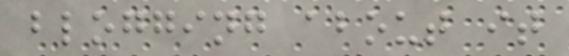blogging about it
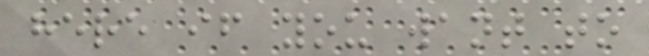here if you want to
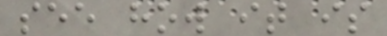see how it is
